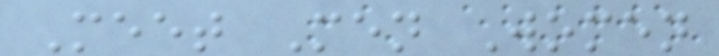Meet Men Women
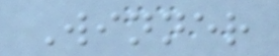Winner
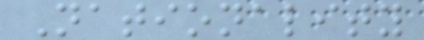Nationality
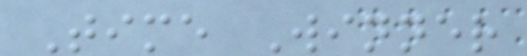Time Winner
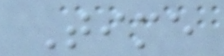Time
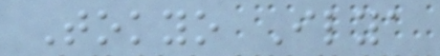Tokyo Ilya
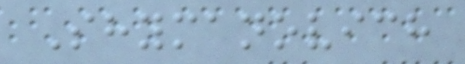Shymanovich
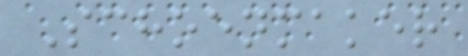Schoenmaker
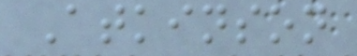Atkinson
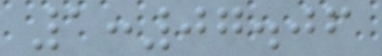1:07.06
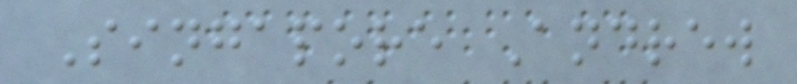Singapore Andrew
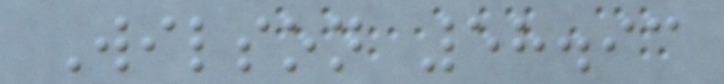Wilson 58.93
